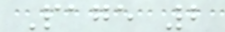Page 2
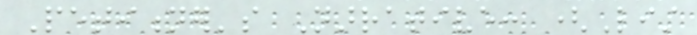Petitioner's Narrative: (List
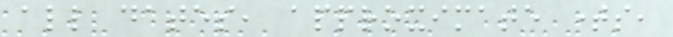all dates, approximate times,
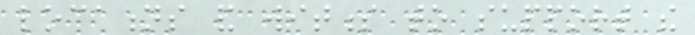locations and witness to support the
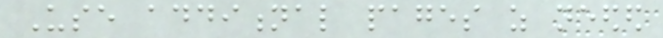Use additional pages as needed
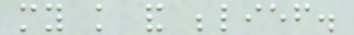my knowledge and belief.
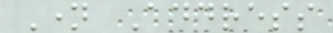Name Address
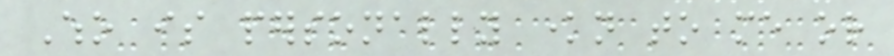Who is personally known to me or
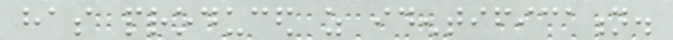has produced as identification.
